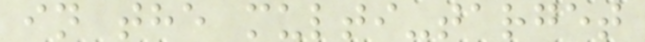in the multi-target
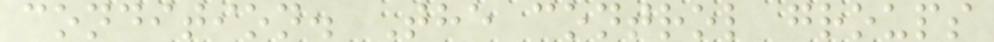condition. The control groups
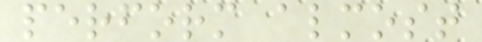perform almost
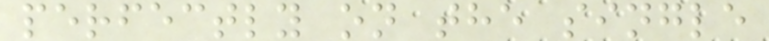perfectly on the single
